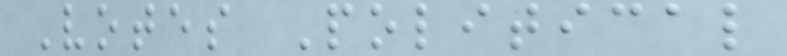Votes Political
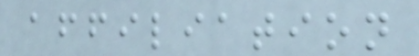affiliation
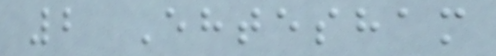2 Ehtesham
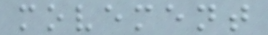movement
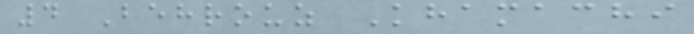4 Behrouz Khamachi
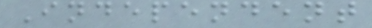Independent
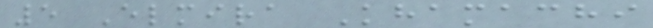5 Elmira Khamachi
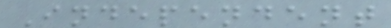Independent
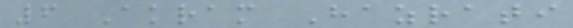6 Akram Hazrati
